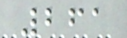261
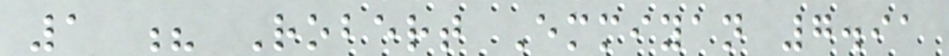1 ? Robert Emmiyan 7.91
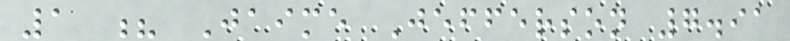1 ? Jaime Jefferson 7.91
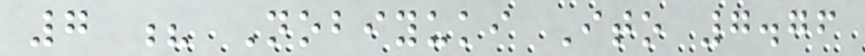7 ? Nobiyuki Ito 7.76
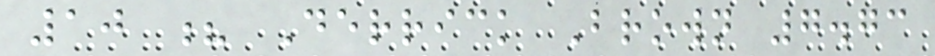10 ? Derrick Brown 7.73
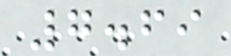7.69
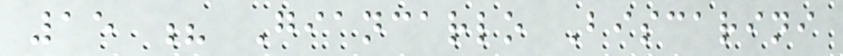15 ? Giancarlo Biscarini
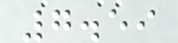7.59
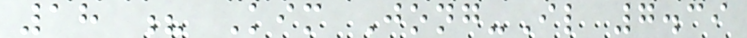18 ? Kim Jong-Il 7.39
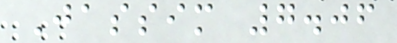Jassim 7.06
